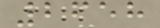2658
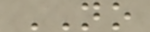NO
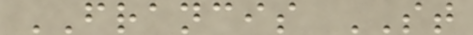FRANCIS ST
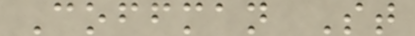Coffman St
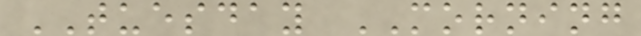TUESDAY MORNING
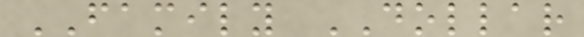FAMILY DOLLAR
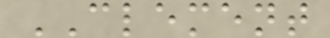CLEMENT
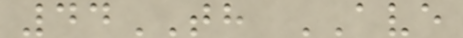44TH AVE
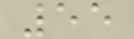55
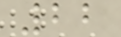22
